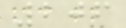206
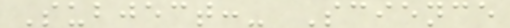Subject:- Science
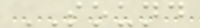SOUND
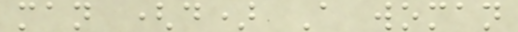man (d) A woman
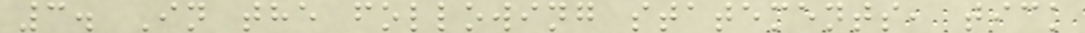3. In the following statements, tick
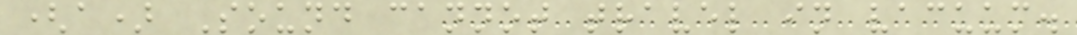(a) Sound cannot travel in vacuum.
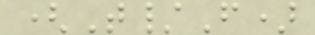(T/F)
